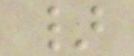}
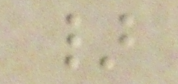}
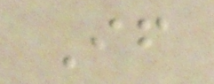If
